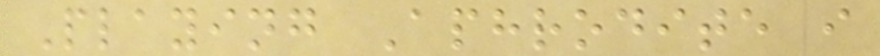Playing Aphrodite i
